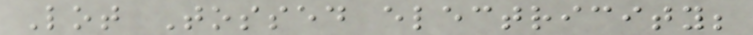Lot Tossed electricity;
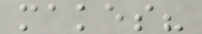makes?
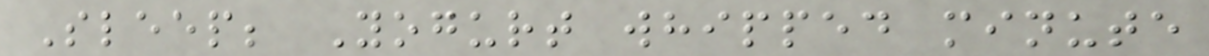Sleep; Yogurt whipped minute
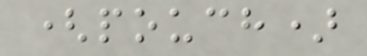(pouch)
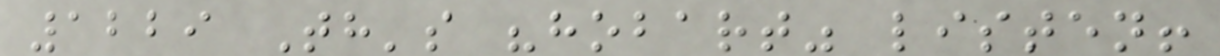1229 Th's "hobart" listen!
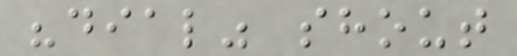"dial" shout
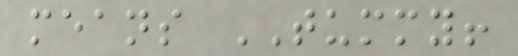means TUMMY!
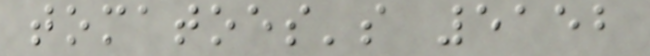tomatoes's 5152
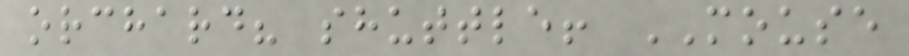orchard? shuttle! MOUSE
